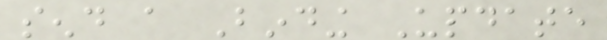send a Binding Update
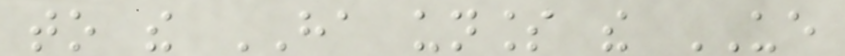to the HA unless the UE
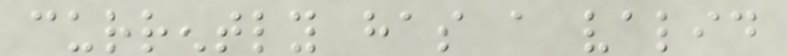currently has a valid
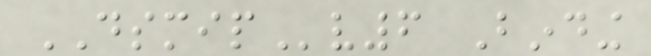DSMIPv6 Binding
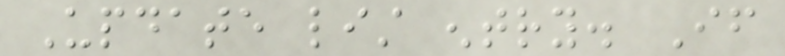Update list entry. If
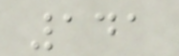141
